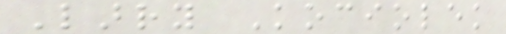Larry Kociolek
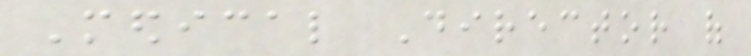Medical Director of
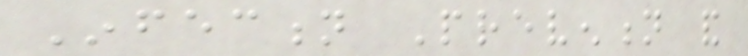Infection Prevention and
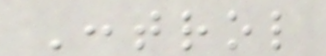Control
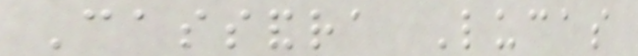Cassandra Lucas
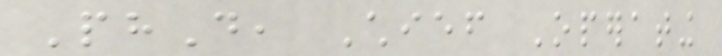PhD, Chief Operating
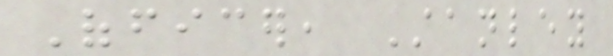Officer, Stanley
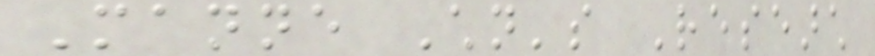Manne Children's Research
